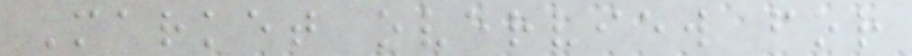Market overview for
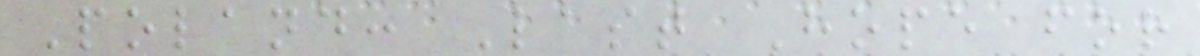Poland: Last Hope for
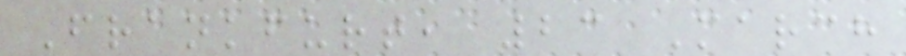Frankfurt, 23 March
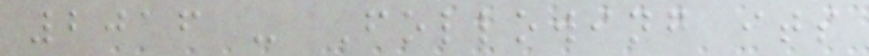2016 - Following its
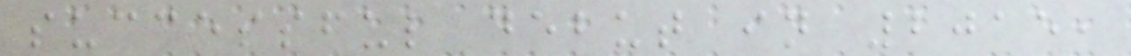successful debut in 2015,
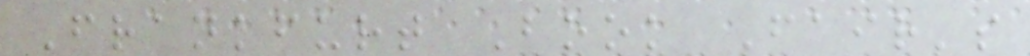Frankfurt Book Fair's
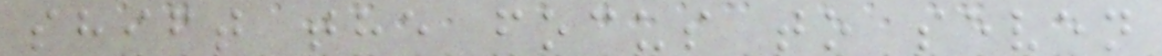shift the focus to seven
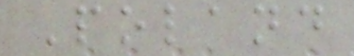Poland
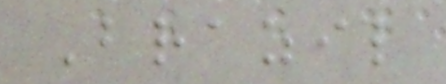Brazil
